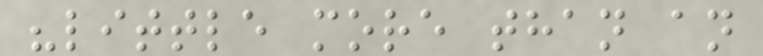"little more than an
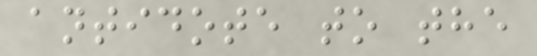antidote to the
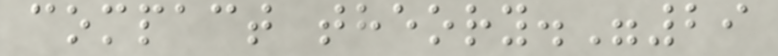compact theory."29
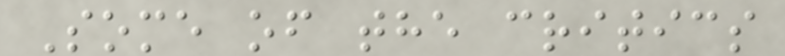Some of the critics
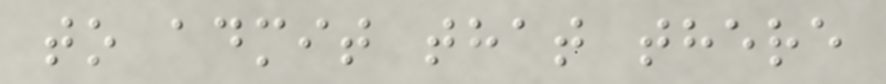to admit that there
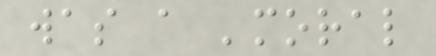was a 'moral
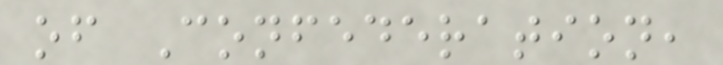of Confederation,
